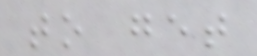to get
